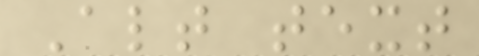Alt text
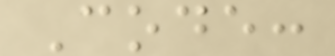Code:
